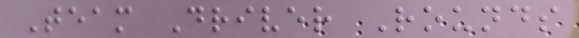Team Driver Rounds
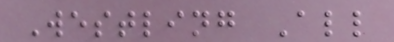Westling All
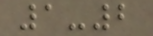1-2
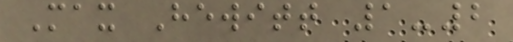Max Hewitt 1-2
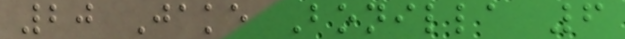20 Jake Bonilla 6
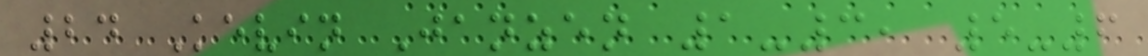24 Kevin Janzen 1-3, 5-6
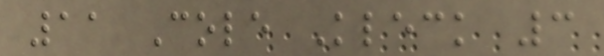11 Cole Kleck 3
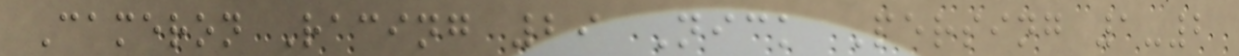Cameron Racing 29 Nick Persing 1-2
